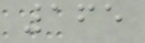165
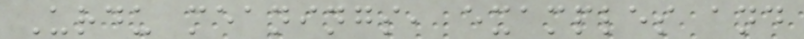Urdu meanings, examples and
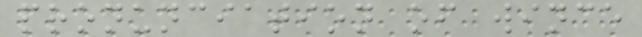pronunciation of wince
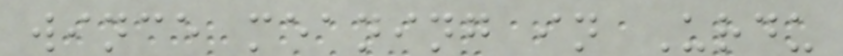wince meaning in Urdu
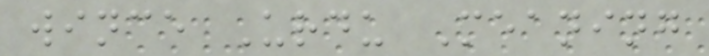wince Urdu Meaning
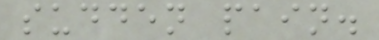sudden pain.
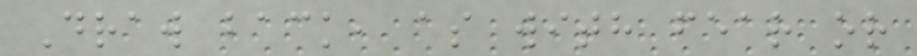Draw back, as with fear or
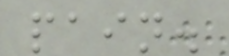pain.
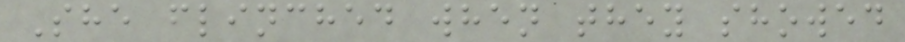She flinched when they showed
